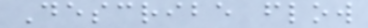Describe flow
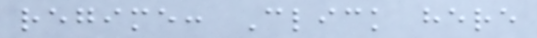regime: Click here
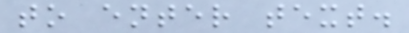to enter text.
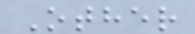Other
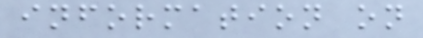information on
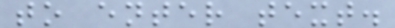to enter text.
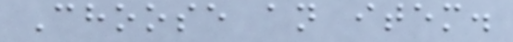Choose an item.
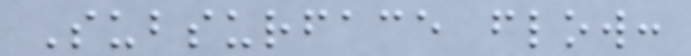Subsurface flow:
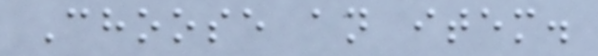Choose an item.
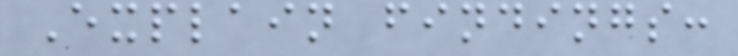Explain findings:
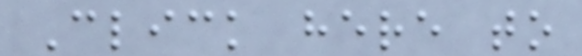Click here to
